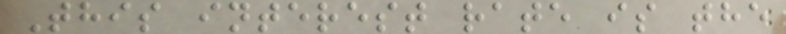This interest rate is the
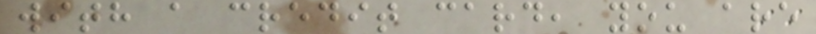with a credit card, you are
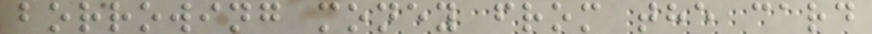borrowing money from the card
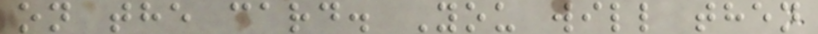on the card. You will then
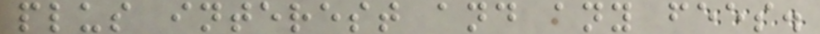plus interest and any fees.
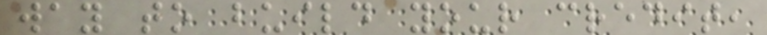way to build your credit,
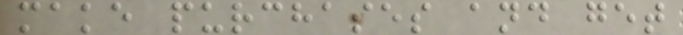make purchases and get
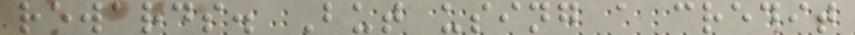rewards. But using a credit
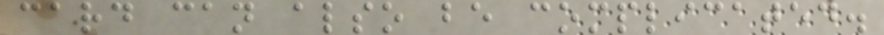card can also be complicated.
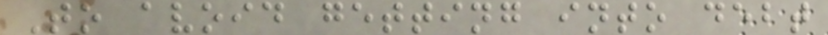To avoid getting into debt
